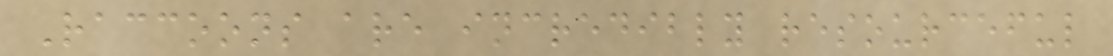Raccoons are incredibly resourceful
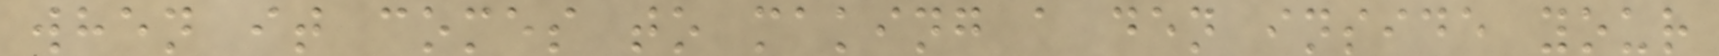when it comes to making a den inside your
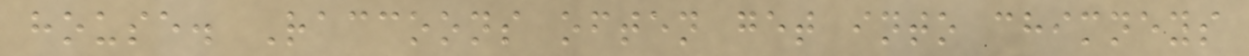house. Raccoons often get into chimneys
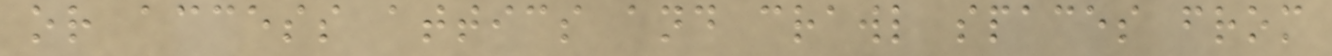or access attics and crawl spaces from
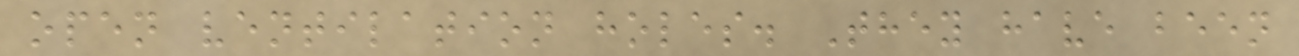open ventilation holes. They have been
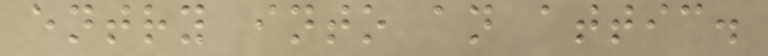entry into an attic.
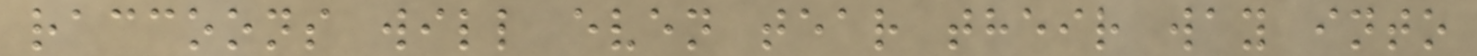raccoons will even tear their way into
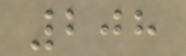208
